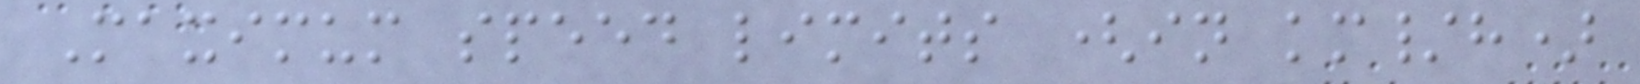Maximum speed limits (in km/h)
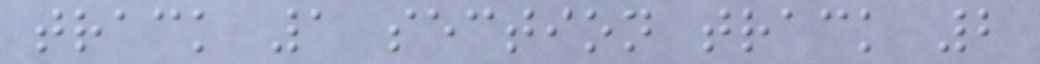track 1 section track 2
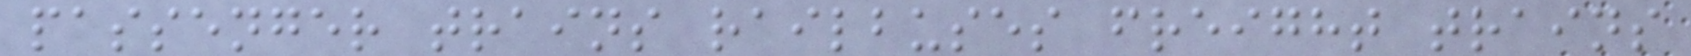passenger trains railbuses freight trains
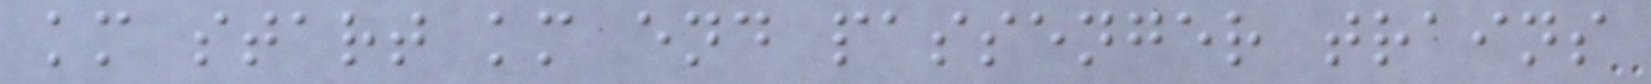km start km end passenger trains
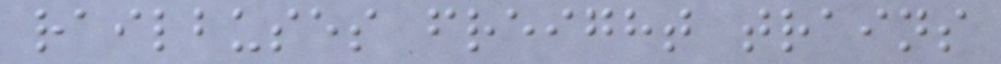railbuses freight trains
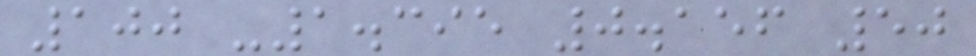100 -1.395 0.156 50
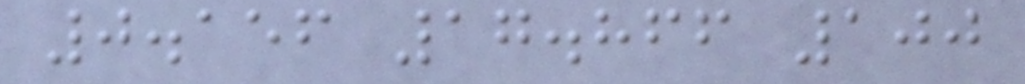0.156 17.866 100
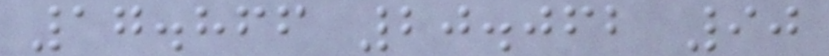17.866 20.062 90
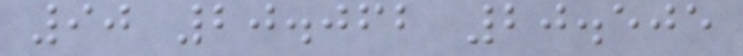90 20.062 20.505
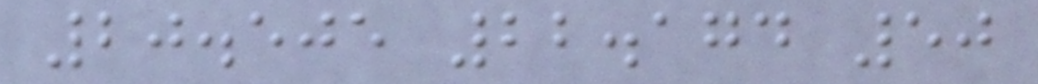20.505 22.174 50
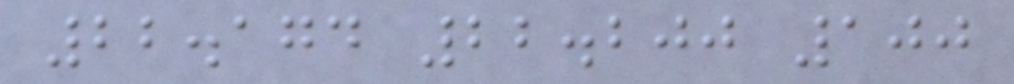22.174 22.200 100
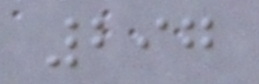297
